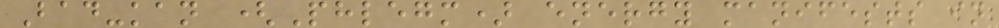Bad-kan (Phlegm) energy manifests in
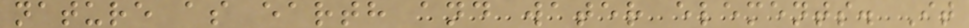nature as earth and water elements. It
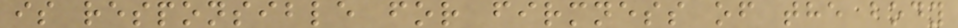is responsible for firmness of the body
